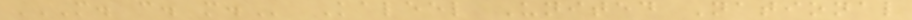M. C. M. Kaleel United National
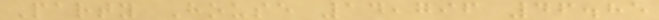Party House 14,796 46.85
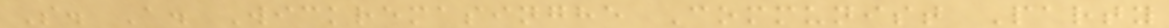S. A. Wickremasinghe Communist Party
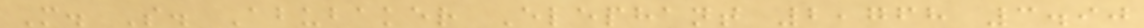M. S. Abubaker Elephant 2,768 3.90
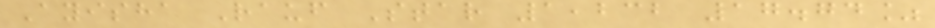Ayisha Rauf Star 1,232 17.74%
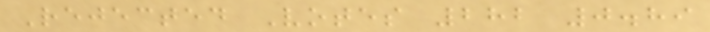Rejected Votes 282 0.89
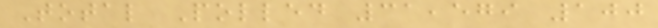Total Polled 31,579 100
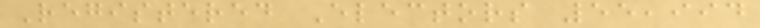Registered Electors 55,994
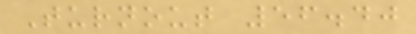Turnout 56.40
